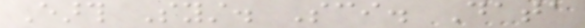Earth Syst. Sci. Data
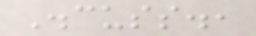Discuss.,
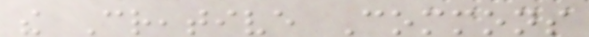the Creative Commons
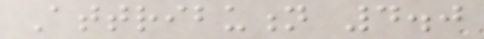Attribution 4.0
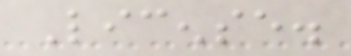License.
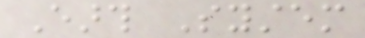Earth System
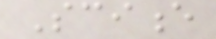Science
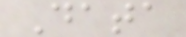Data
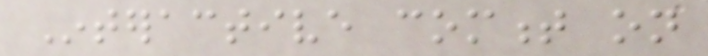Interactive comment on
